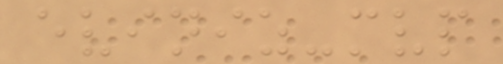eviniz-mvp
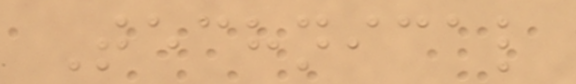Technical
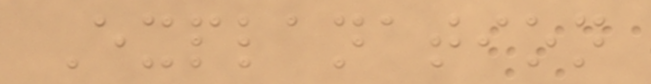Explanation
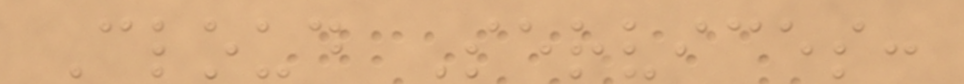Cloud Services:
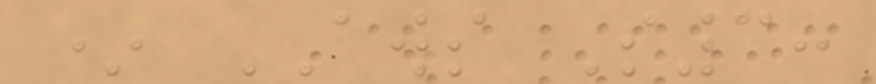* AWS S3:
